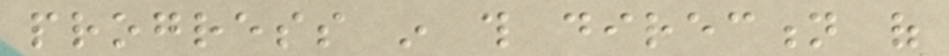progress in this direction of
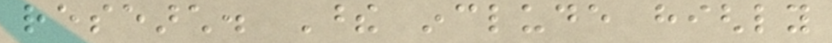research. These include highly
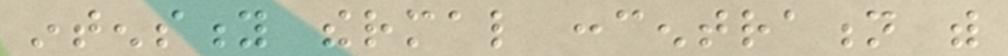intensity thermal concentration with
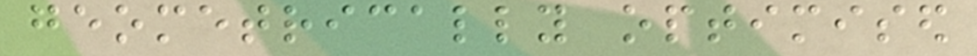geometrically optimised
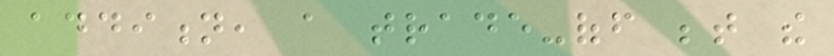addition, a trade-off between the
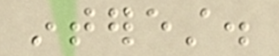interest.
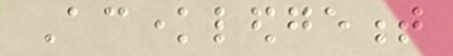Acknowledgement
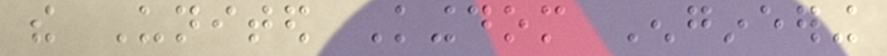the United Kingdom Engineering
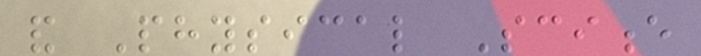and Physical Science
